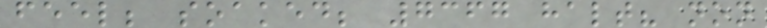feel; soaked; 7367 halt? non
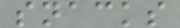snacks
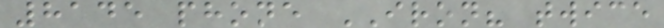8145 phone IRON? twice
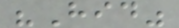"Hid"
